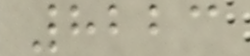8223
